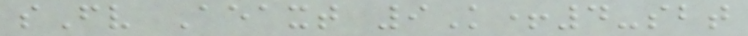sFv Aeaxt 9K+4-sbt
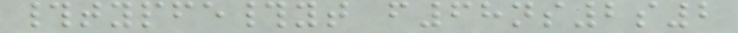#typfe#yt f68ns2s2
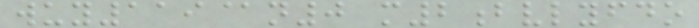wuy119@n0 m2bvlyfdo
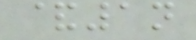&1n
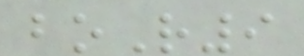boR9
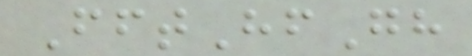FftHfGh
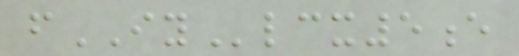fIYlcx5e
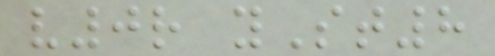v0r ySt8
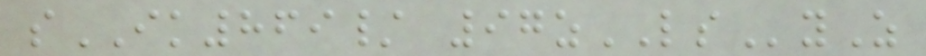sIK869/ 97zLSyZ
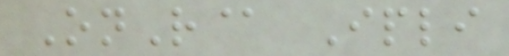OnR@ Ipli
